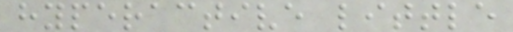hyperactive little
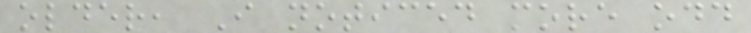older, I noticed more odd
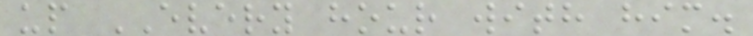up EVERY hour with him.
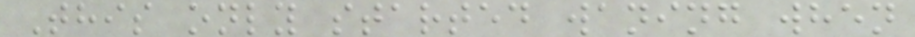This only started waning when
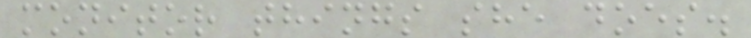monitor things she does.
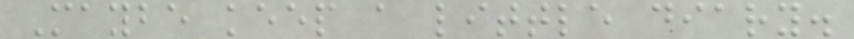Maybe keep a little diary.
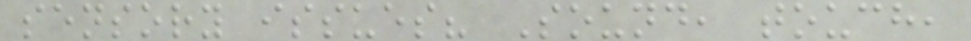sensory issues? Sound, touch,
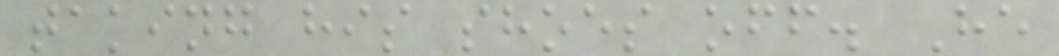taking his shoes off. He
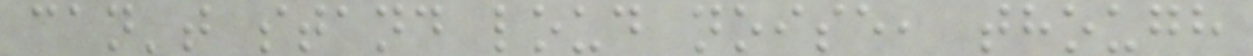can't stand loud noise, though
